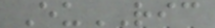EuRIC
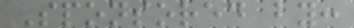Sponsored by:
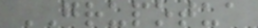GRUPOTUA
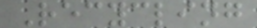Recycling
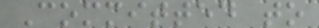Committed to
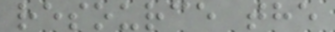resource the
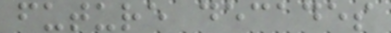future decades
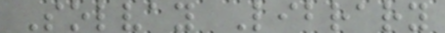Solvay Library
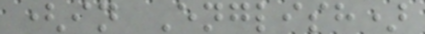(in English)
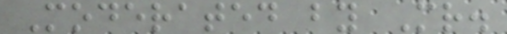Moderated by Mr.
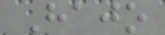Hajo
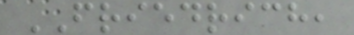FRIEDRICH,
